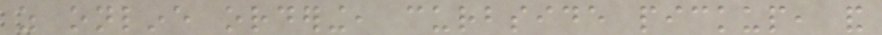as online ordering, curbside pickup, and
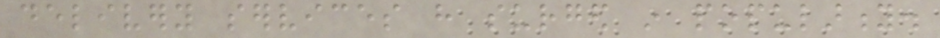delivery services have surged in popularity.
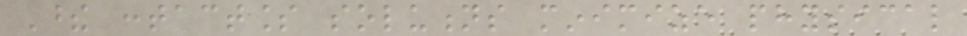These contactless solutions minimize physical
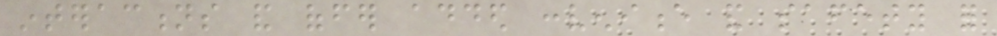interactions and offer added convenience and safety for
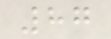87
